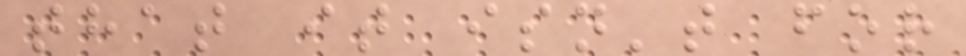that it isn't for
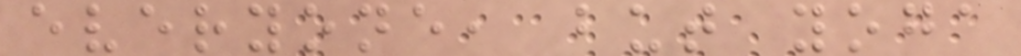everyone, but yoga
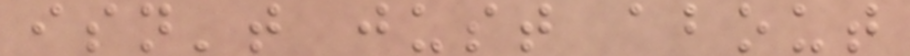isn't just about
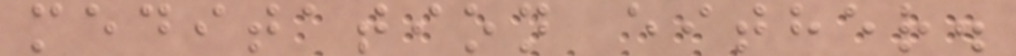meditation either.
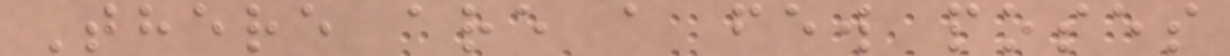There are a few poses
